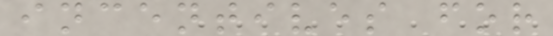incentives for
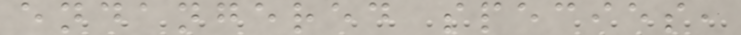endangered species,
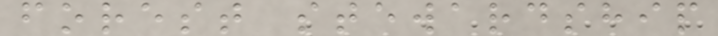forest stewardship
